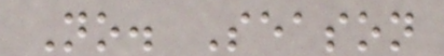No. Season
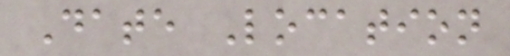Date Location
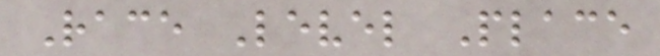Race Level Place
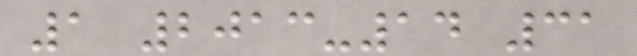1 2013-14 31
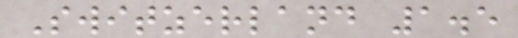Switzerland 1.5
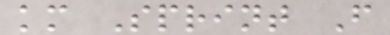km Sprint F
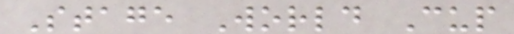Stage World Cup
